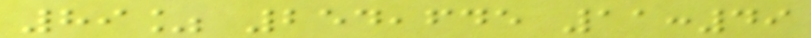89% 254,645 11:49
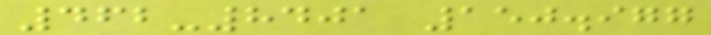462-8401 150.977
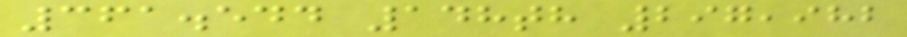361.544 148th 297,982
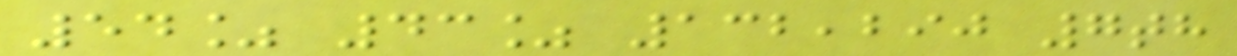54% 43% 132,290 7th
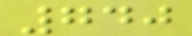740
